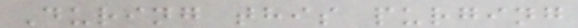During this purging
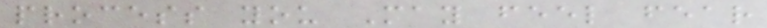process you May feel fear
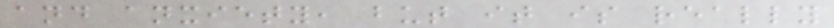and anxiety, but it is really
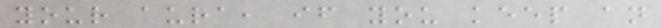your aura, if you keep an
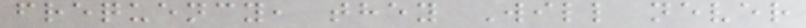frequency, they Will never
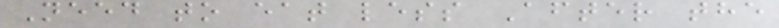Need to eat less After the
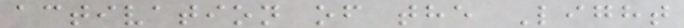activation of the Light
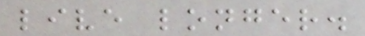live longer.
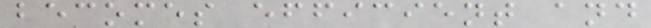becomes efficient and
